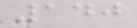140
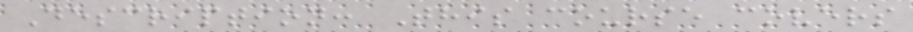Description: This course covers
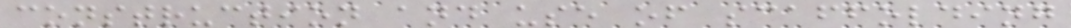construction and use of scaffolding
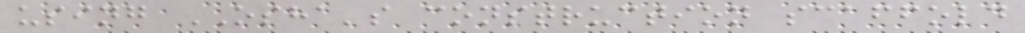using OSHA's construction scaffold
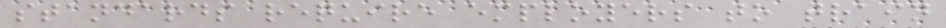standards require employers to train
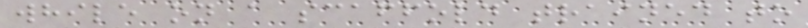while on a scaffold trained to
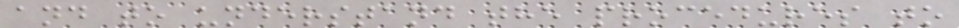and to understand the procedures to
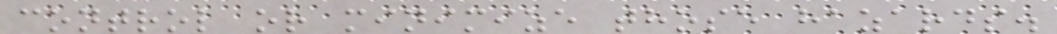control or minimize those hazards.
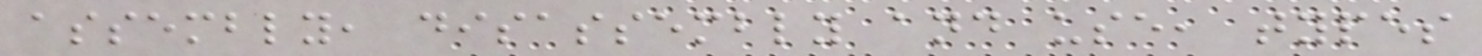assembly, disassembly and use, types
